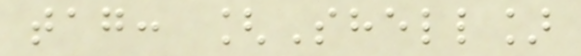tag: [Shell]
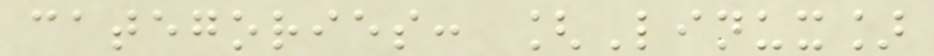categories: [Linux]
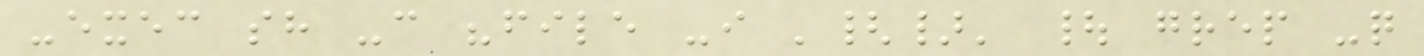-exec sh -c "file -i '{}' | grep -q
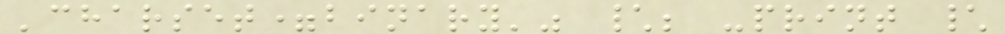'charset=binary'" \; -print \
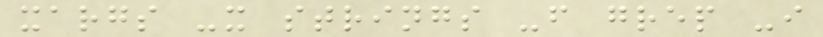xargs -x strings -f grep -i
